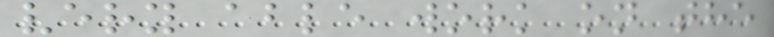very able work on the
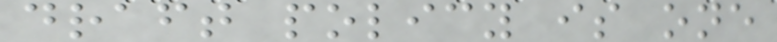draft policy is one
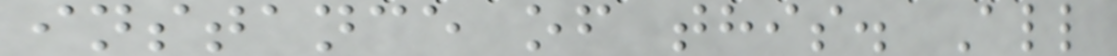instance of this. All
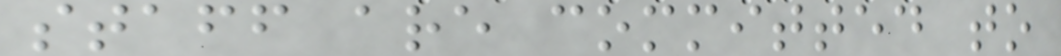staff are committed to
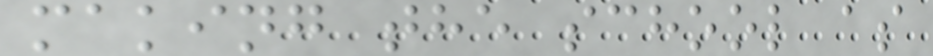making the school as
